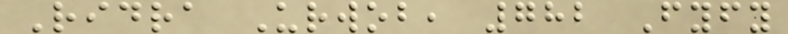Ridra Urwob, 782 Fyfy
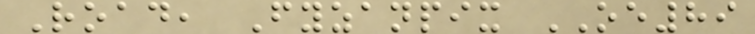Road, Fyzanpix OE89
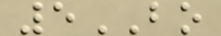5BO
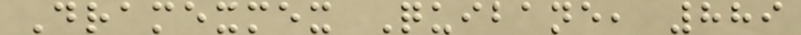Dramexmex Quibane, 889
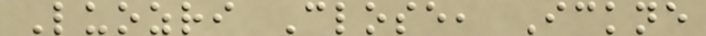Luozri Close, Ickne
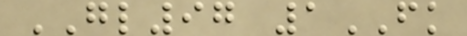GL97 1FK
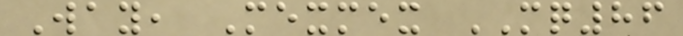Way, Mexmex MQ86
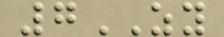7ZY
